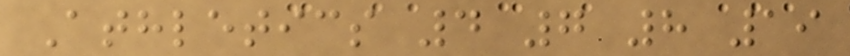Athletics 4 7 8 19
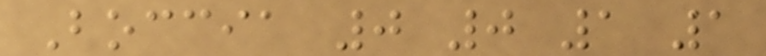Boccia 0 0 1 1
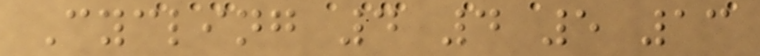Cycling 4 4 5 13
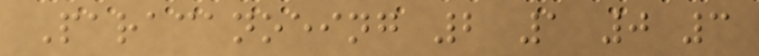Paracanoeing 2 1 0 3
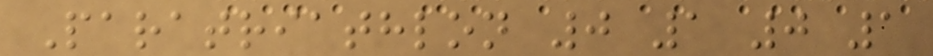Paratriathlon 0 1 0 1
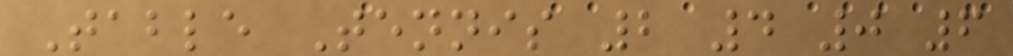Table Tennis 2 4 0 6
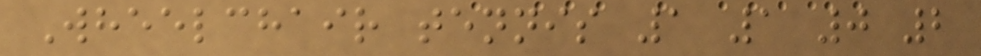Wheelchair tennis 1 1 0 2
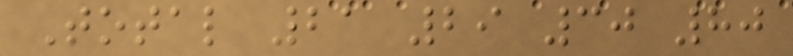Total 21 29 30 80
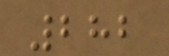282
